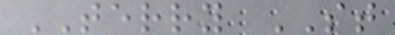TERRY ST
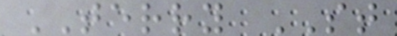TERRY ST
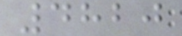4820
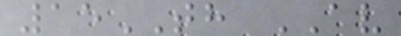15TH AV
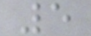5
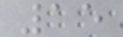15
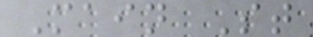Main St
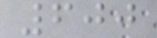600
